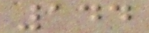144
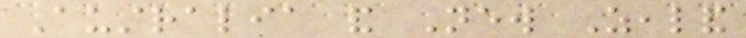Australia and New Zealand
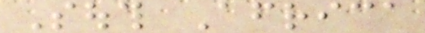South Africa
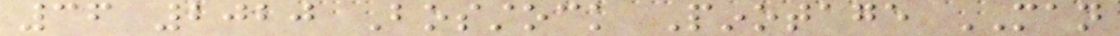36 2020 Bosstock Pinotage MAN
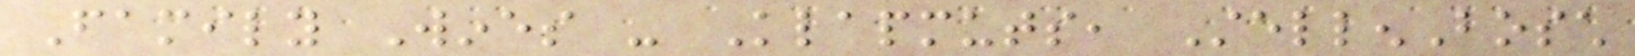Family Wines - Klapmuts, StellenBosch
